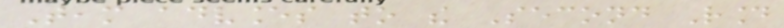Team advances to the Second Round
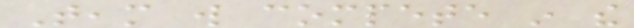Team will compete in the
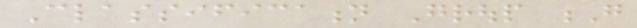Classification Group G
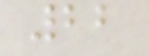22
